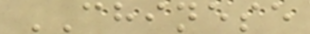CHINESE
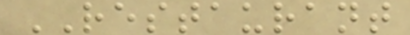RESTAURANT
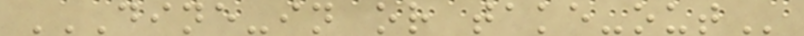DINE-IN OR TAKE-OUT
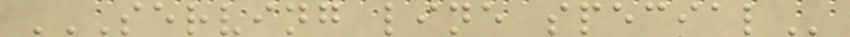SERVING LINE SPECIAL
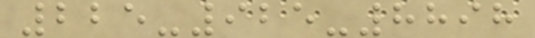225-925-8898
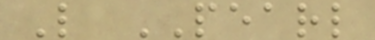L PEARL
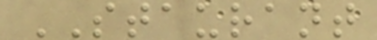STAURANT
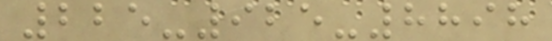225-925-8898
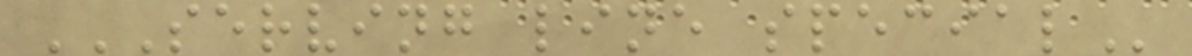SERVING LINE SPECIAL
